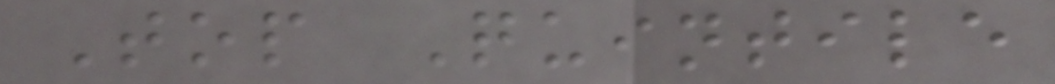Top Quintile
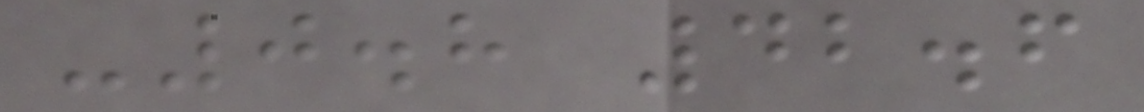-0.8 42.6
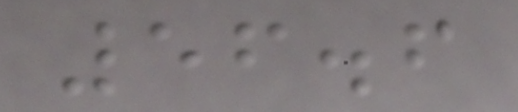56.6
